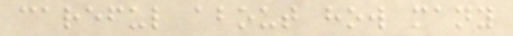careful about how many
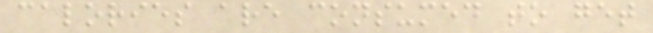calories are consumed to get
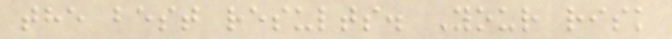the best results. Your risk
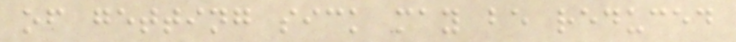of getting sick may be reduced
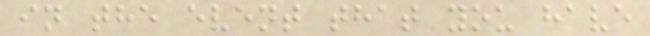in the event that you have
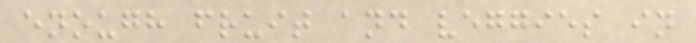enough fruit and veggies in
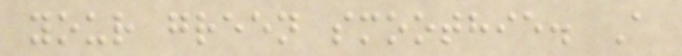your green smoothie. A
